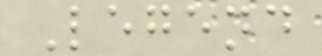Legend
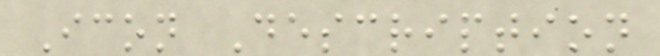Icon Description
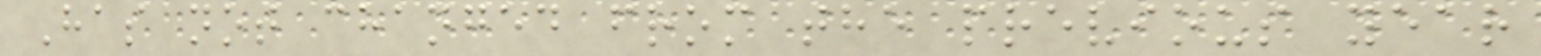Has not changed from the previous year
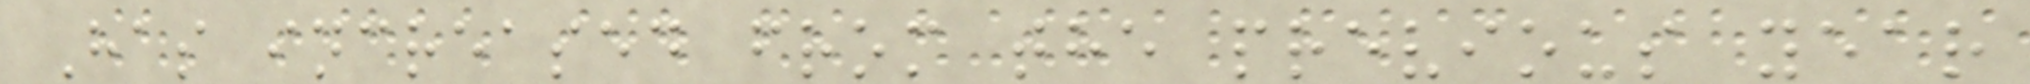Has increased from the previous year
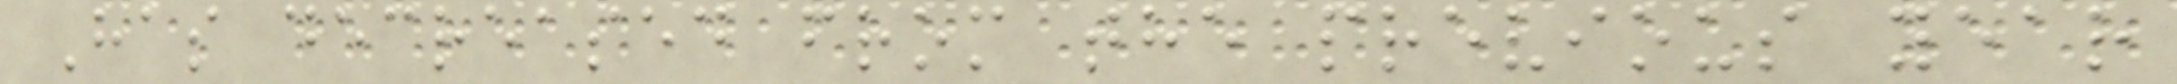Has decreased from the previous year
